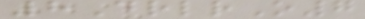8DrlrO7
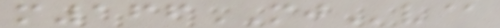m166MJv@
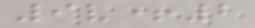9v+2
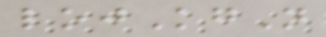lojKgN
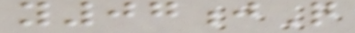y07jQ
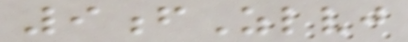9fZlvj
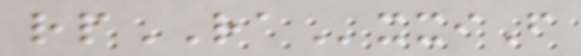rpRAxxiF
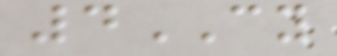4CY
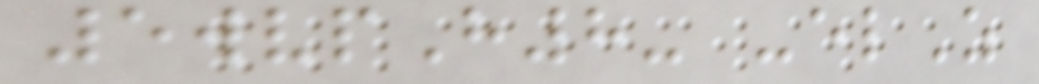5wvpH8- -elZ
